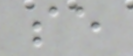se
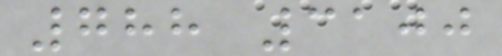788 3100
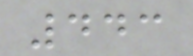443
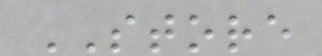STORE
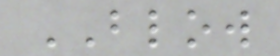BLOW
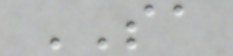SA
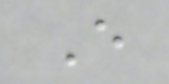E
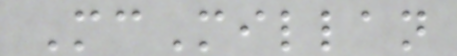McMillan
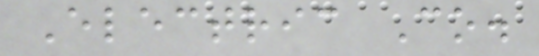Electric Co.
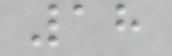18
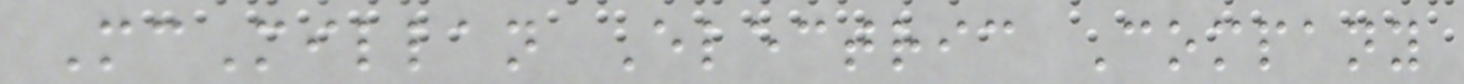McMillan Electric Company
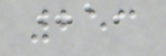253
